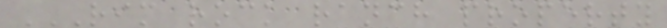RIM ROCK RANCH PROPERTY
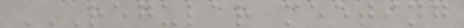REGULAR MEETING
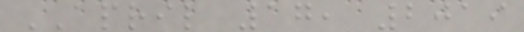APRIL 17, 2019
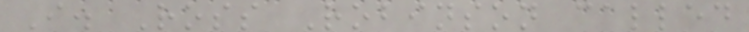I. Ross Robinson called
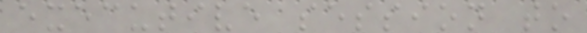executive session to
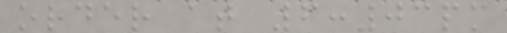order at 6:03pm
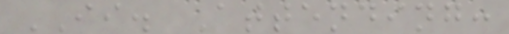II. Attending:
